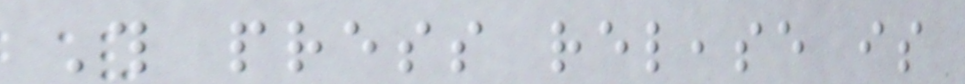This press release is
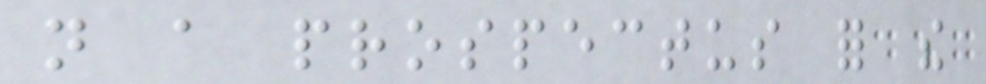not a prospectus for the
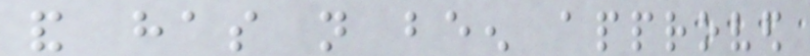and has not been approved
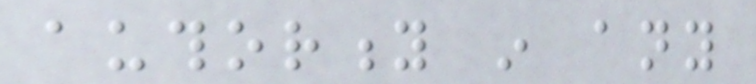authority in any
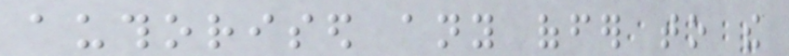authorised any offer to the
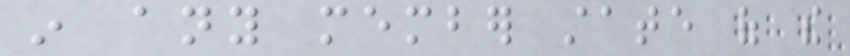in any member state of the
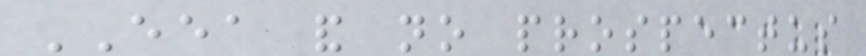EEA and no prospectus
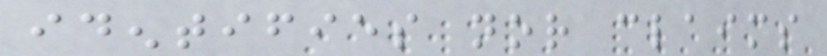identifies nor claims
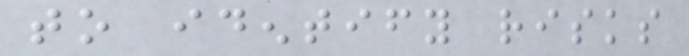to identify risks
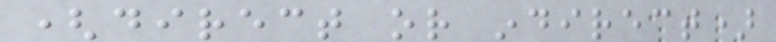(direct or indirect)
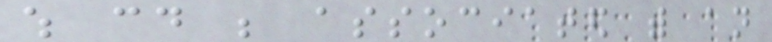which could be associated with an
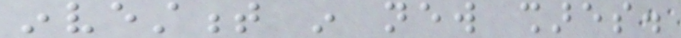investment in new shares.
